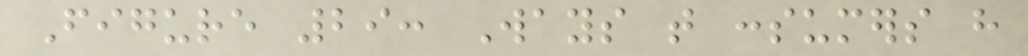Figure 29: Ways that consumers have
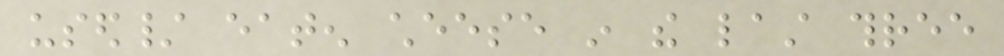used/ eaten cheese in the last three
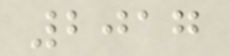2017
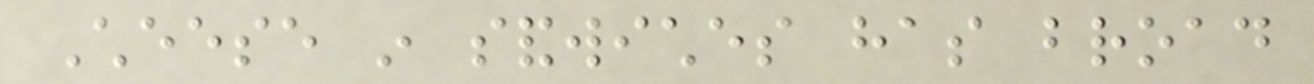Cheese in sandwiches has broad
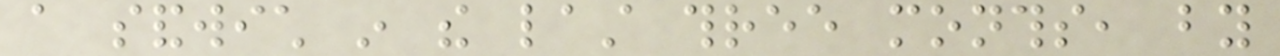a sandwich in the last three months, by
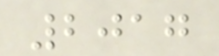2017
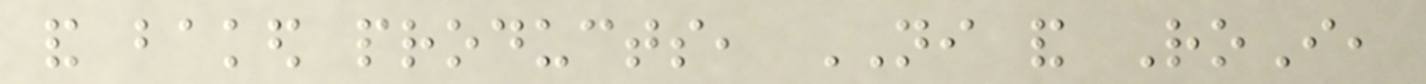and baked products, NI and RoI,
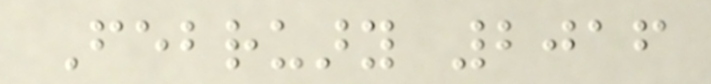February 2016
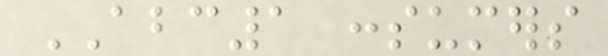ABC1 consumers
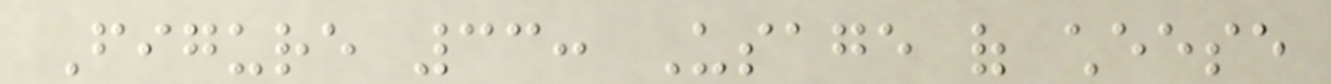Figure 33: Usage of cheese
